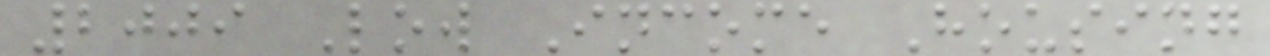2009 Low Income Housing
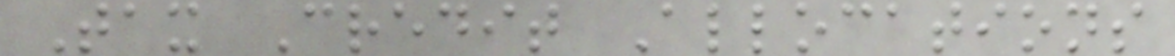Tax Credit Allocations
